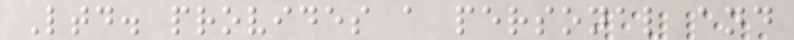Ltd. provides a personal and
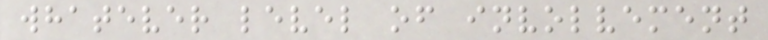whatever level of involvement
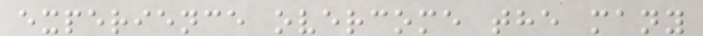experience overcome the many
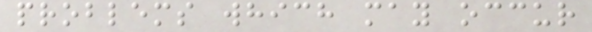problems which may occur
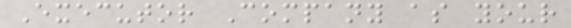Executor Company as your
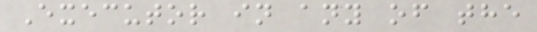Executor in any of the
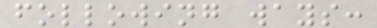following ways:
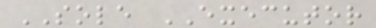SOLE EXECUTOR
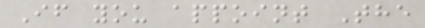If you appoint The
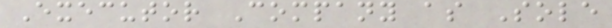Executor Company as Sole
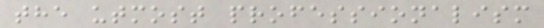the utmost professionalism
